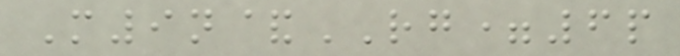M9n&RG=6p
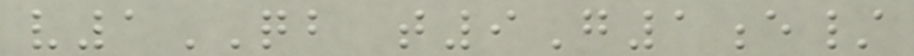v1QB t9G1e/
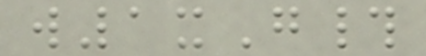w1xG#
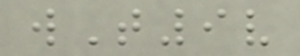wT9v
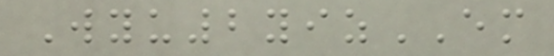Wyu2yizEM
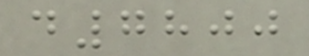d7800
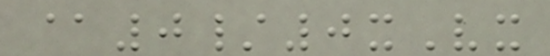@0/0xVx
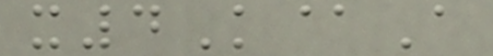x4K@A
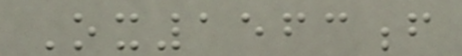Ox1563f
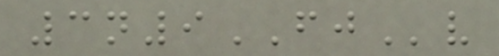3n9FJv
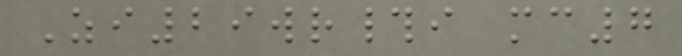Zi29wr#i mc7
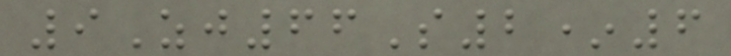9Zj66S2*6
